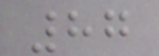87
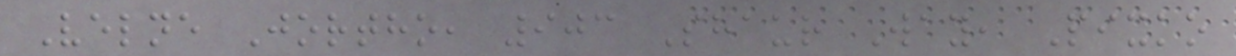Velne Jortho, 903 Shaur Way, Pixko
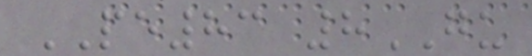PE83 8GU
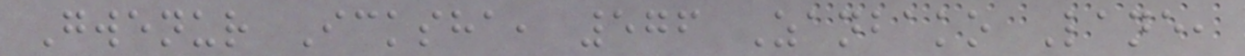Gwenur Icksha, 576 Zanbako Lane,
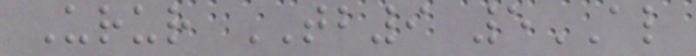Urur TB9 5AL
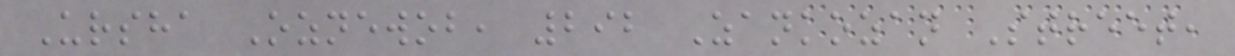Ursha Oznewob, 292 Zankozan Street,
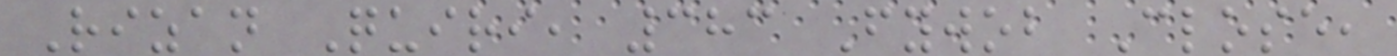Rizan Quiri, 383 Fywob Close,
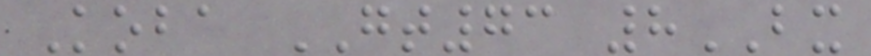Koba GT73 8BX
